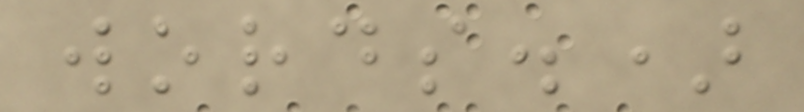words.)
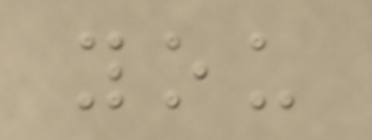you
